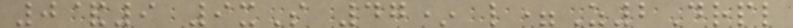0&9 9xS 47* l=Z2Drpl
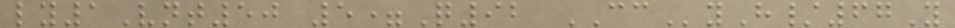ly1Vnt50 5=Q92 CCyH/67Y
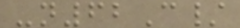-n62C/
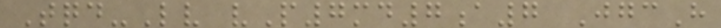Tqd-Lv vP7md7a7 JgcH
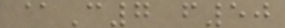@C7 f50
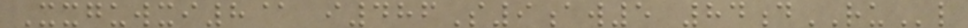Xxguwxi8@ i486S9aw5 84dRUl
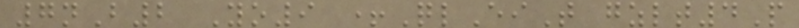7nB2 Yo9 +QlEiT gzlt4P
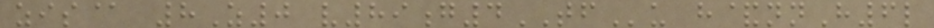zis@ 8Z0 v89g4TFu h&nnH6l
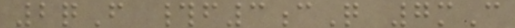2qF #f3cQ 7mC
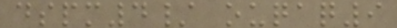dspm4/ ouqaq9
